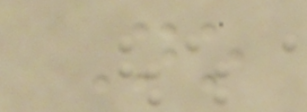No
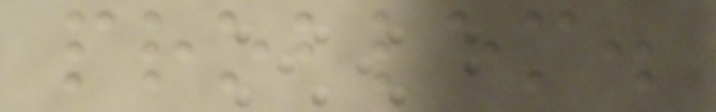problem.
